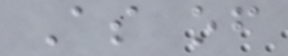As of
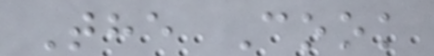The Cook
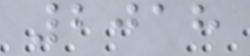2018
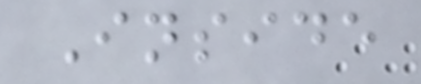Inside
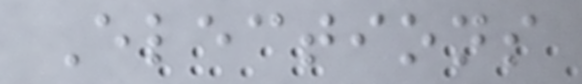Elections
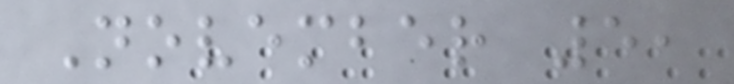November 5,
